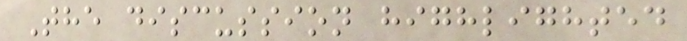The discussion highlighted
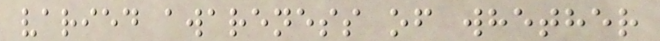varied awareness of whether
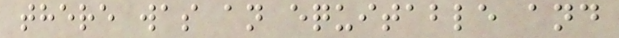there was an equitable and
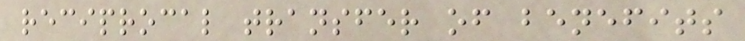reciprocal transfer of benefits
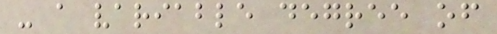- a variable degree of
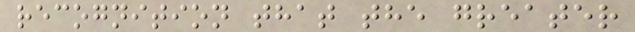recognition that the greater
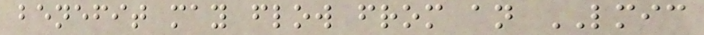benefit may flow from an LMIC
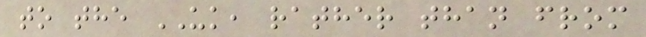to the UK, rather than from
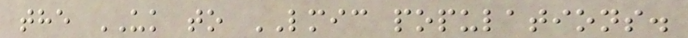the UK to LMIC populations.
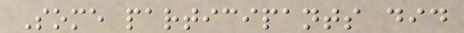Some participants did
